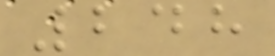248
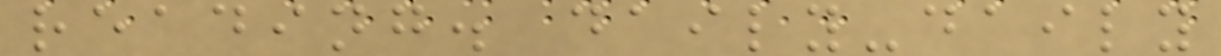reading. daily-daily
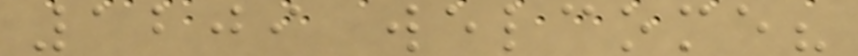1209 welcome?
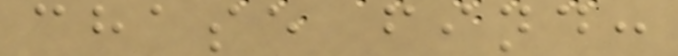chase find:
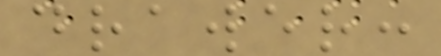drawer:
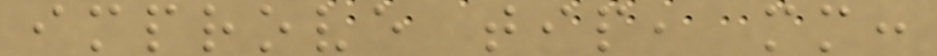improve tip, mm:
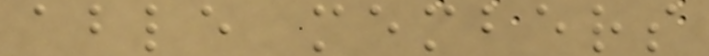able members
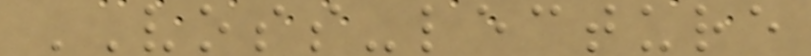VOSS-lecture
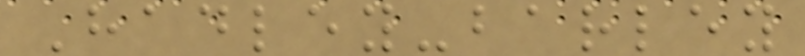Hadley-barley
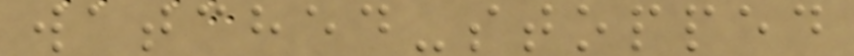watched-stopped
